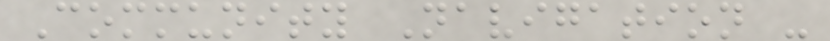Community Navigation -
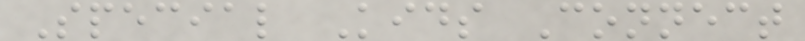Special Kids Connect
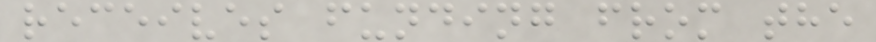receives funding from the
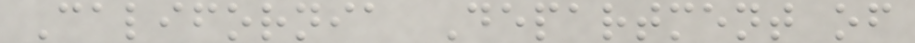California Department of
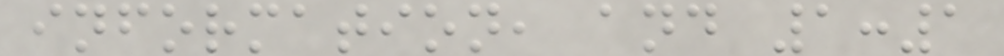information, and 1:1
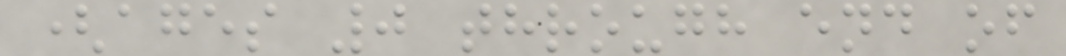(ages 0 through end of
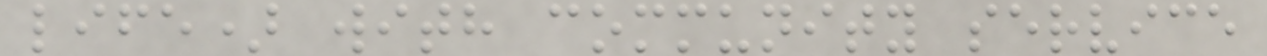life) with community service
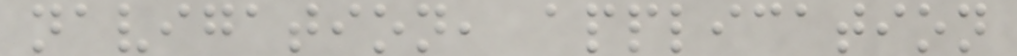navigation, application
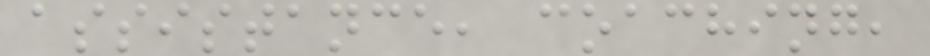assistance, coaching,
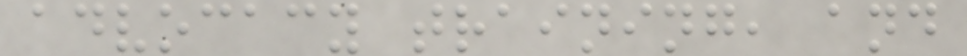advocacy training, and
